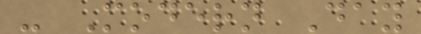- Modern Day
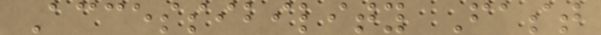Accessibility Fast
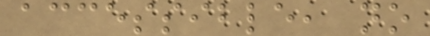accessible, no
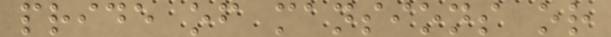pride of mansions or
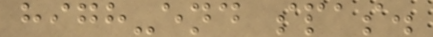high-end spas.
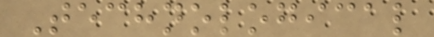Technological
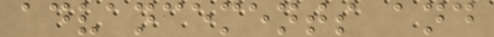advancements and
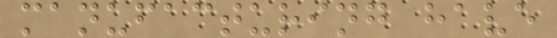manufacturing have
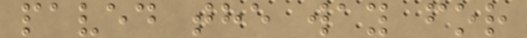paved the way for
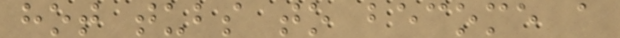hot tubs to become a
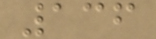136
